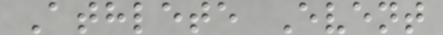Athlete Event
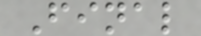Final
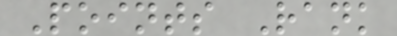Points Rank
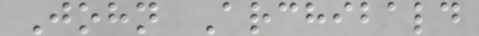John Archibald
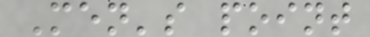Men's point
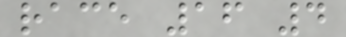race 16 4
